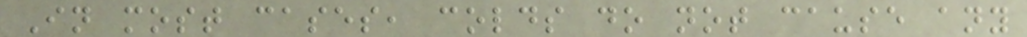In most cases, colds do not cause any
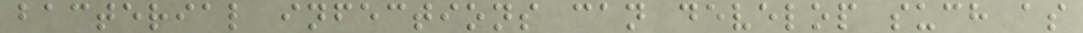bacterial infections can develop such as
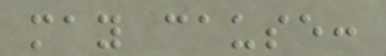may cause:
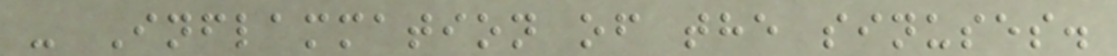- Inflammation of the sinuses.
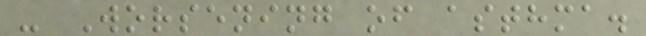- Worsening of asthma.
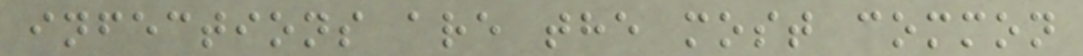infections are the most common
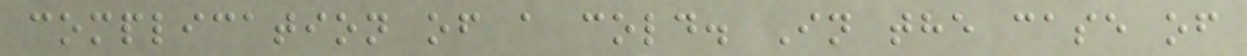complication of a cold. In the case of
